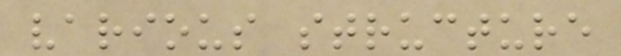various structure
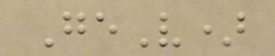GeV)
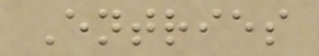Entries
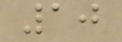10
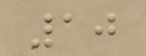10
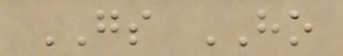GS HO
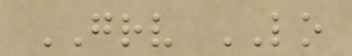GRV LO
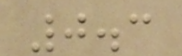0.3
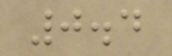0.4
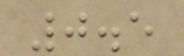0.5
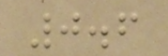0.6
